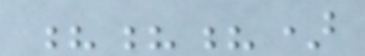???)
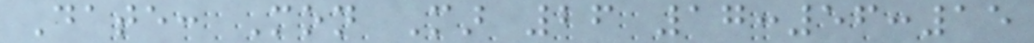Date: Mon Mar 26 17:56:15
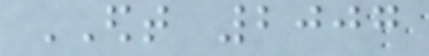EDT 2007
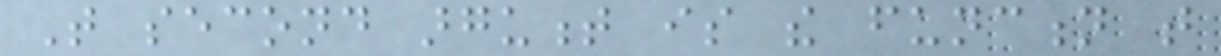That second argument is the function that
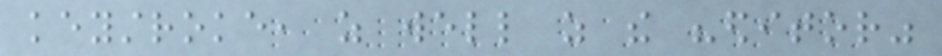keystroke, as well as the "editor"
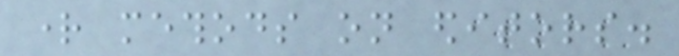right methods on editors.
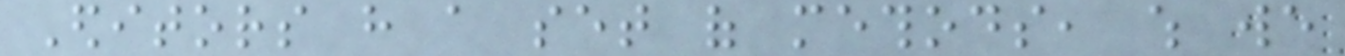Editors have a set of methods, which we
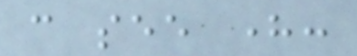can see here:
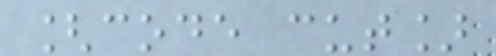[code cut]
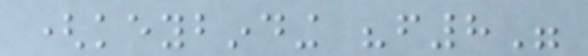(keybinding "f8"
